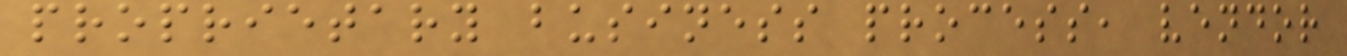proprietary business process, vendor
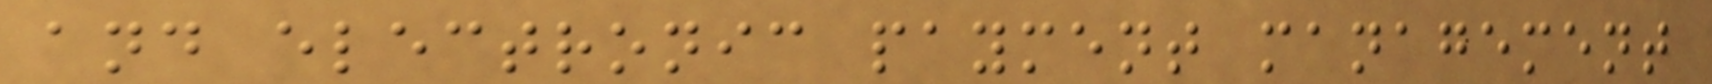and electronic payment management
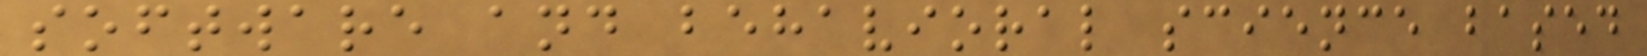software and behavioral science based
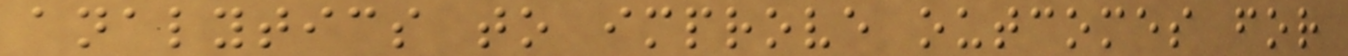analytics to improve outcomes for
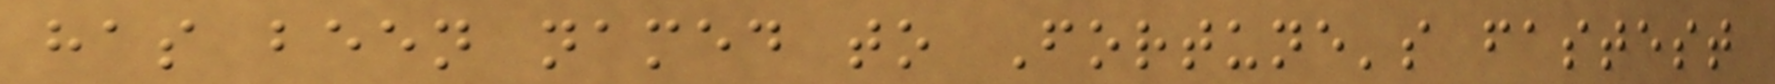has been named to Fortune's fastest
